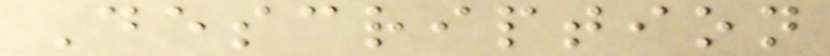Description
